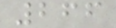266
